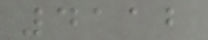4112
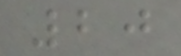20
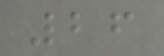26
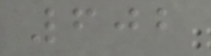602
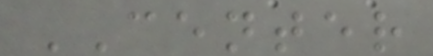CENTER
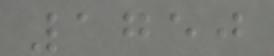1750
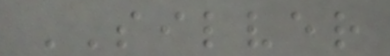SILVER
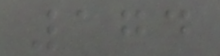174
